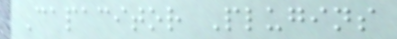Capacitor Plugins
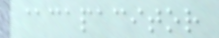@capacitor
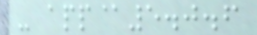- app@5.0.6
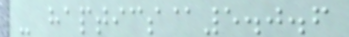- haptics@5.0.6
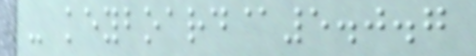- keyboard@5.0.7
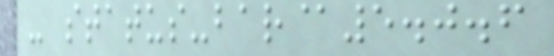- status-bar@5.0.6
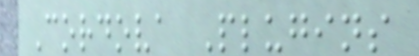Cordova Plugins
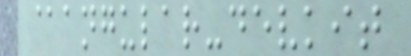@angular-devkit
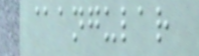@angular
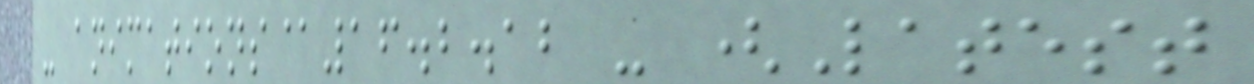- animations@16.2.12 - (Latest
